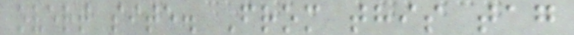overt site. From this tag
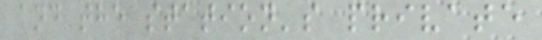and the station's private
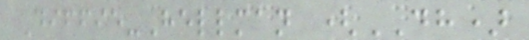Diffie-Hellman (DH)
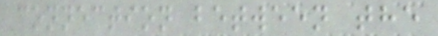connection between the
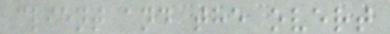client and the overt
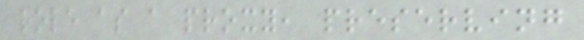role as a proxy, preserving
